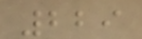229
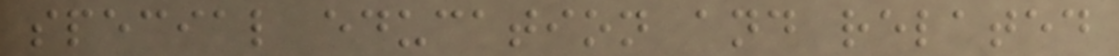special education and related
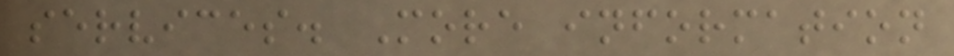services. More information
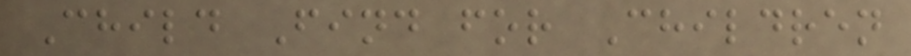Child Find for Children
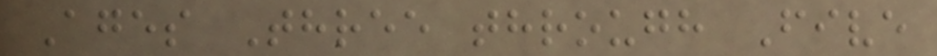Ages Three through Five
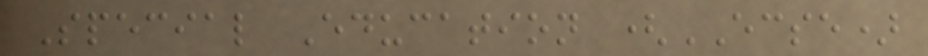Special Education (ECSE)
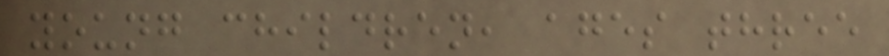young children, ages three
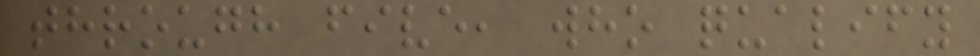through five, who qualify
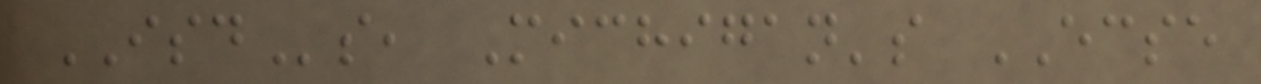ISDs, Michigan's ECSE
